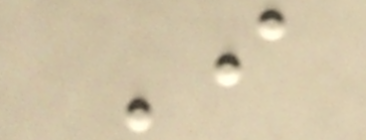I
